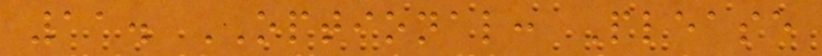11. OPTIONAL: Please
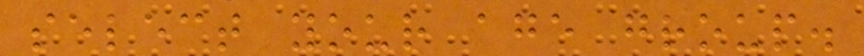select your age group.
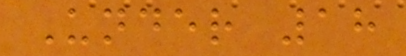Under 18
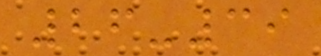26-39
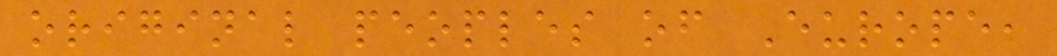original peoples of Europe,
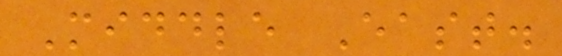Middle East.
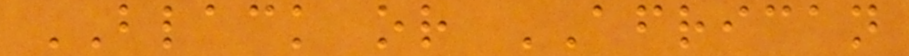BLACK or AFRICAN
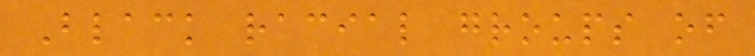Black racial groups of
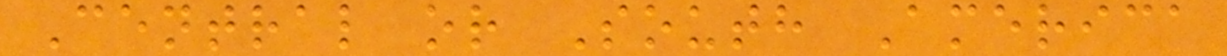Central or South America
